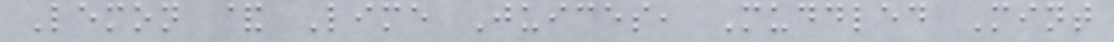Lemon & Lime Juices, Muddled Mint
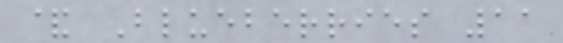& Blueberries 11
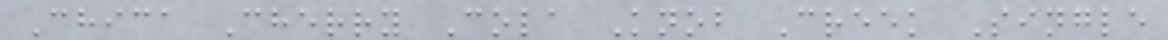Chica Cherry Cola Knob Creek Single
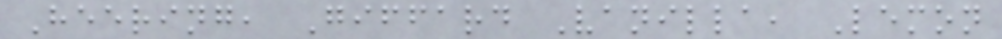Heering, Giffard Vanilla, Lemon
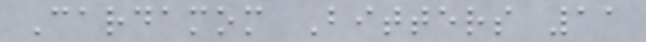Cardamom Bitters 11
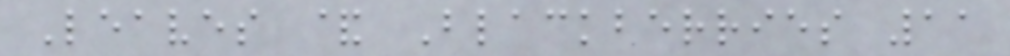Leaves & Blackberries 11
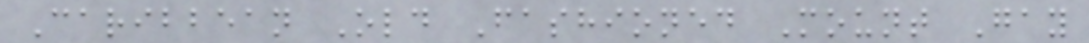Caribbean Old Fashioned Mount Gay
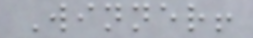Winner!
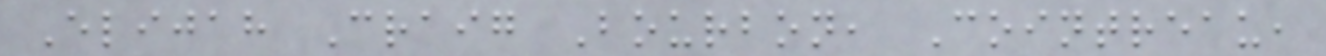Elijah Craig Bourbon, Cointreau,
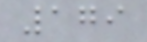179
